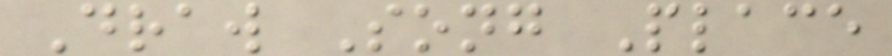Draw Song Place
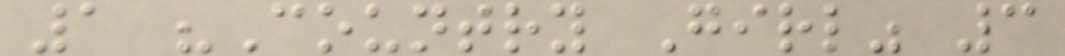1 "Country Girl" 3
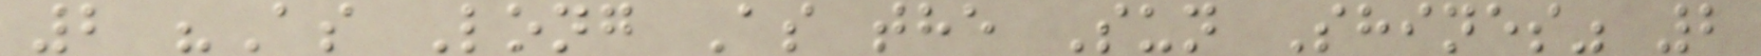2 "As Long As the Sun Shines" 2
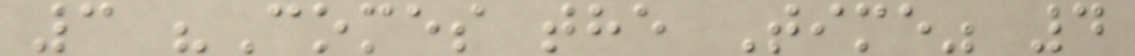3 "Comes the Time" 4
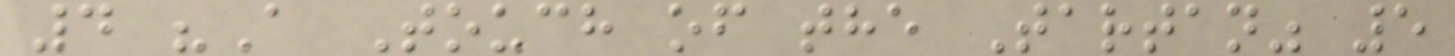4 "A Touch of the Tartan" 5
